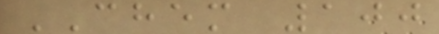CHEM 100
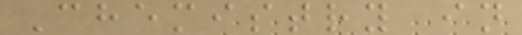Chemistry in
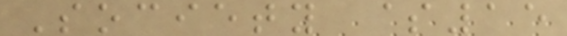Society $15
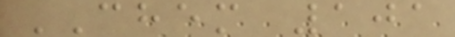CHEM 101
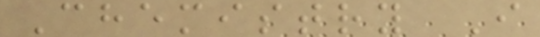Chemistry I
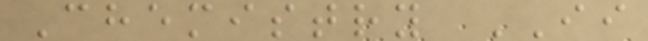Chemistry II
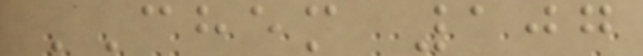CHEM 107
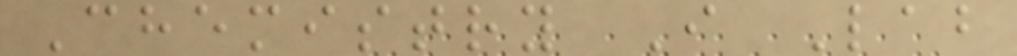Chemistry I Lab
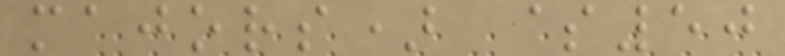majors) $50
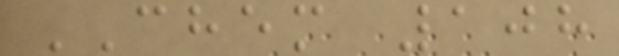CHEM 108
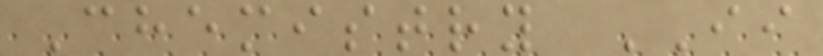Chemistry II
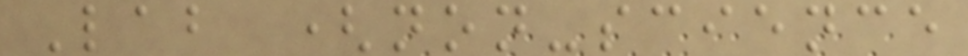Lab (non-science
